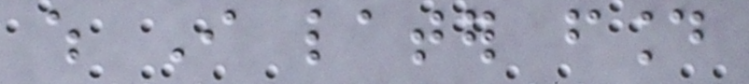which I later found
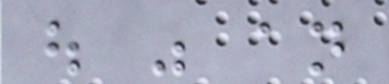out was an
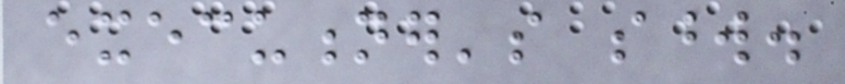executioner's sword.
